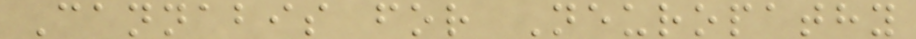Cannabis for Neuropathy
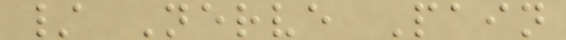/ Nerve Pain
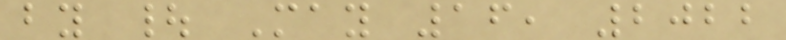by | May 16, 2022
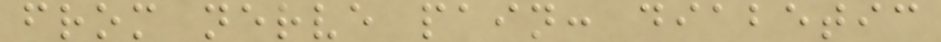from nerve pain: diabetic
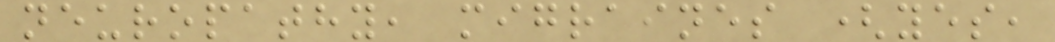neuropathy, migraines (yes,
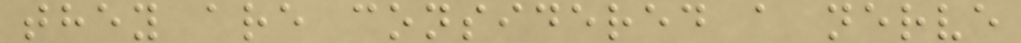they are considered a nerve
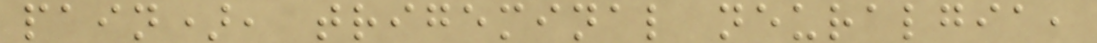pain), trigeminal neuralgia,
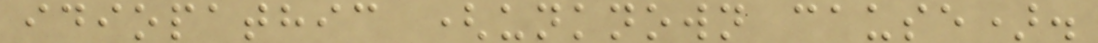idiopathic (unknown cause).
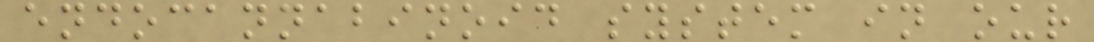endocannabinoid system in our
